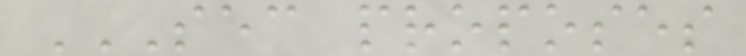SEC PROPOSES
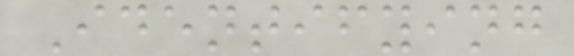Identifying
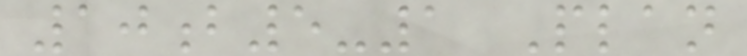10b5-1 Plan
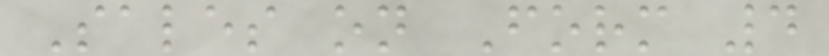Sales on Form 4
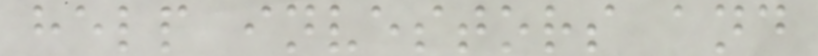help investors and
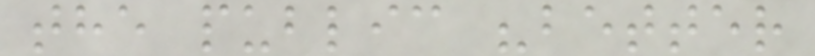the public "better
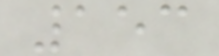153
